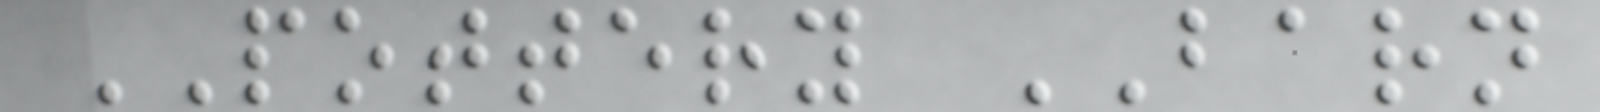POTTERY BARN
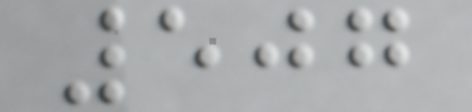507
